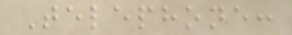Telephone:
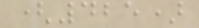(425)
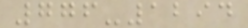776-1294
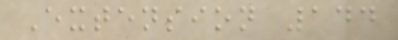Extension 144
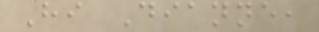Hi Dianne,
